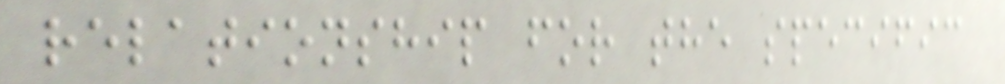relationship for the specific
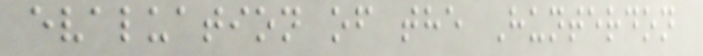evaluation of the Hunterdon
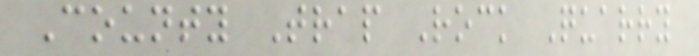County Trap Rock Quarry
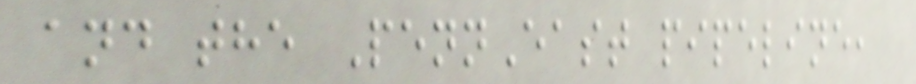and the PennEast pipeline,
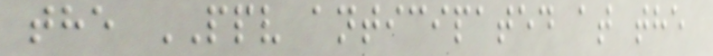the PPV anticipated at the
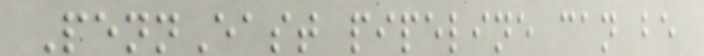PennEast pipeline can be
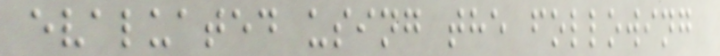evaluated using the following
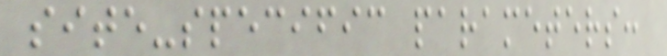site-specific parameters:
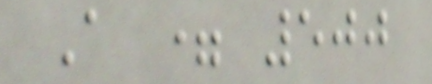A = 500
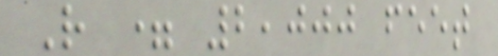R = 2,000 feet
